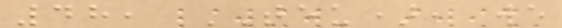48, TEU), we
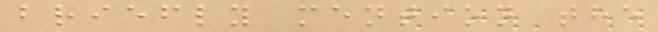briefly mention the
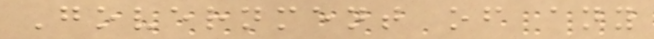Government of any
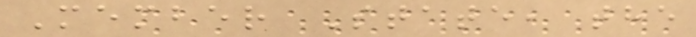Member State, the
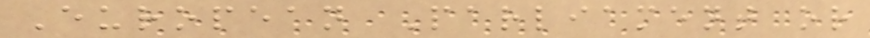European Parliament or
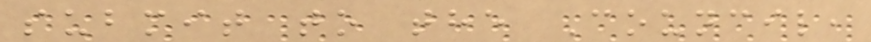submit to the Council,
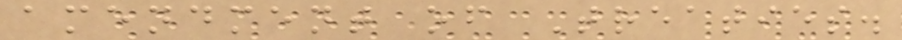amendment of Treaties.
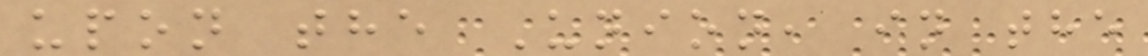upon the Union, in the
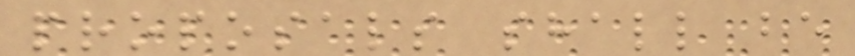proposals shall be
